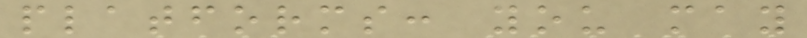platforms: you may
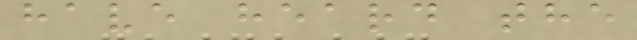have heard the
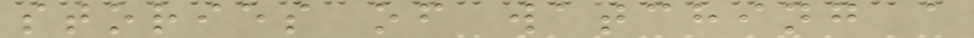stories of watching a
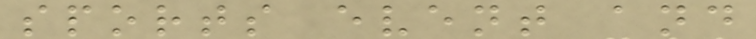sports event and
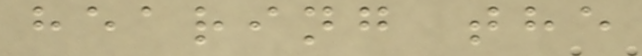hearing the
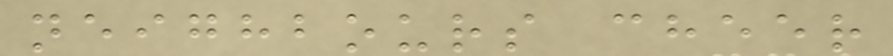neighbours cheer
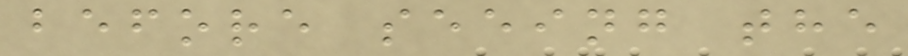before seeing the
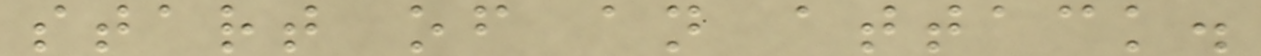start of an attack.
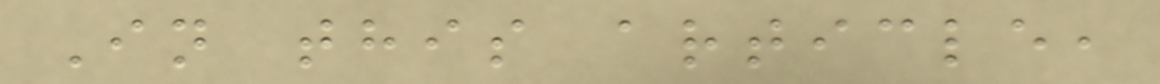In this article,
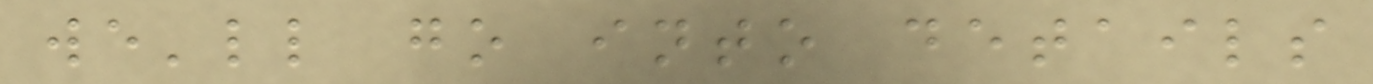we'll go into details
